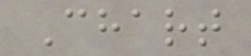Chart
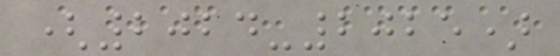(2024-2025)
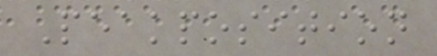Peakposition
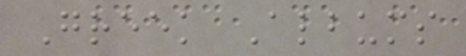Greek Albums
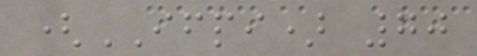(IFPI) 70
